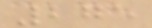275
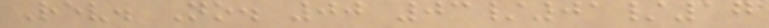Rev. No. 00 03/01/17
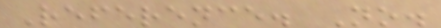Reference. No.
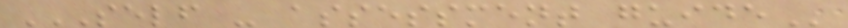SELF - ASSESSMENT GUIDE
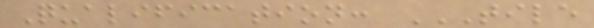Qualification: TILE
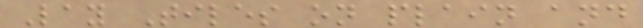Lay Tiles on plain and
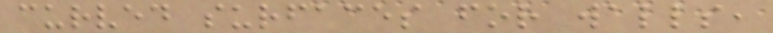curved surfaces for walls,
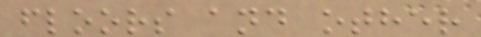floors and other
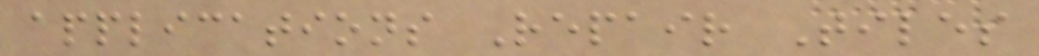applications Repair Tiles
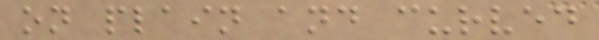on plain and curved
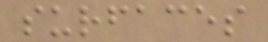surfaces
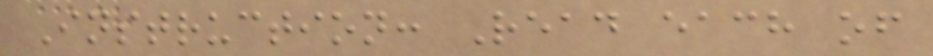Instruction: Read each of
